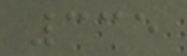335
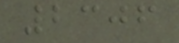2306
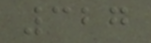327
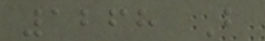1268 B
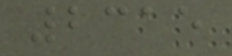2315
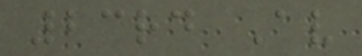23rd Av
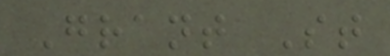Grant St
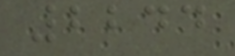2244
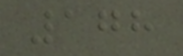178
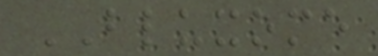BLUXOME
